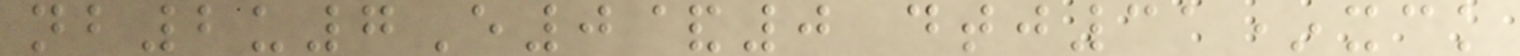nb2u7E0&0 dtj31*xck
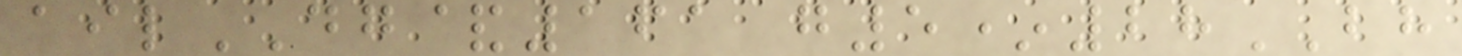ailDG&161 g5*28BH
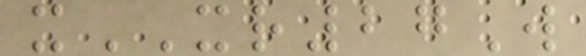xXR27W
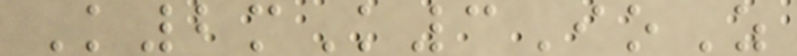K2mK3IoZ
